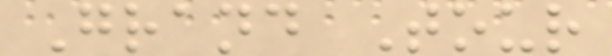Grand Tour
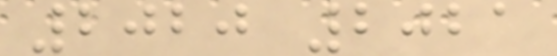2020 2021
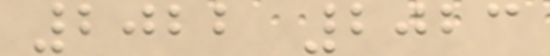2022 2023
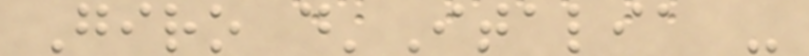Giro d'Italia -
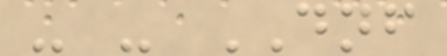- - DNF
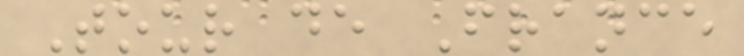Tour de France
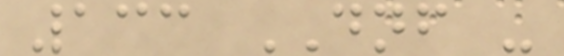133 DNF -
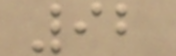92
